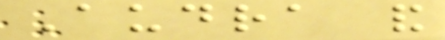Audra and
